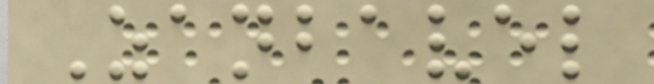Zanbavel
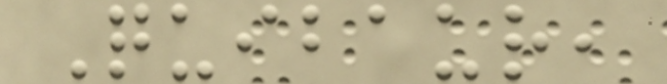Quibaur,
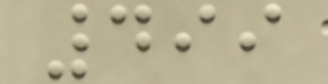499
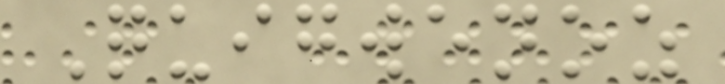Quigwenoz
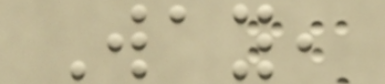Way,
